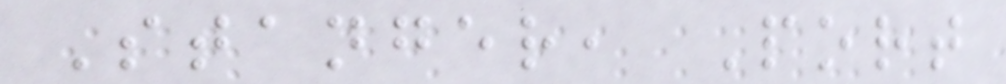Stanger, Port
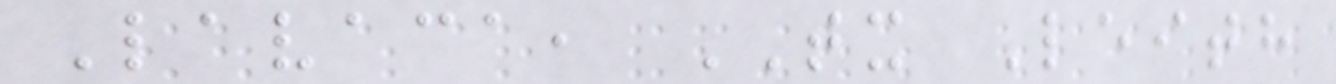Lavaca, TX Leith
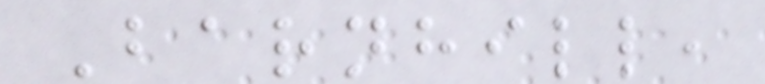Barnhill,
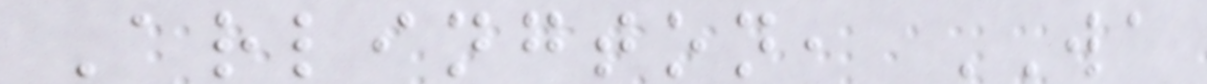Arlington, WA
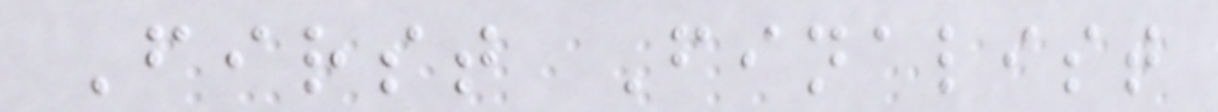First Finalist
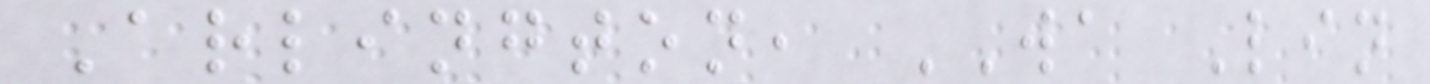Arlington, WA Lin
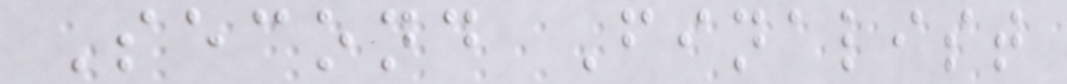Second Finalist
